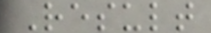Result
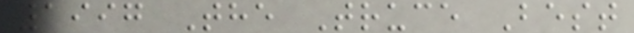1997 The Truce Best
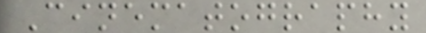Cinematography
